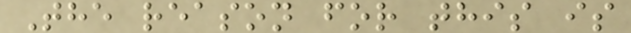The reason for this is
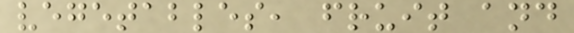vegetables, fruit and
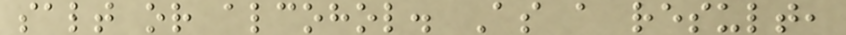salt or alcohol. As a result,
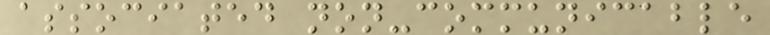associated non-communicable
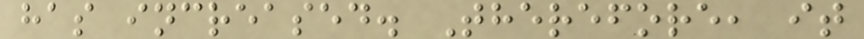has increased. Therefore, it
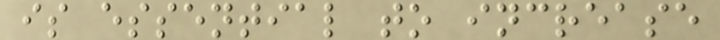is essential to increase
